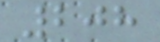208
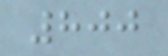800
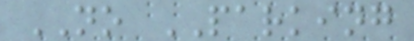NO PARKING
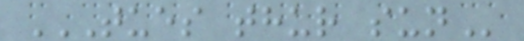TUES THUR SUN
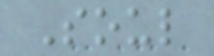Soul
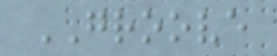GROOVE
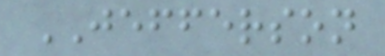JEFFERSON
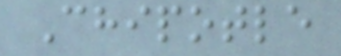Chipotle
